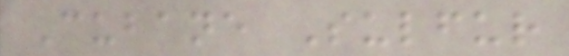Cubane Sulfur
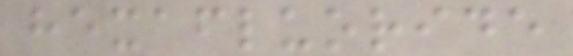hexafluoride
